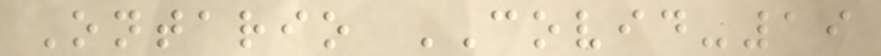Ontario COVID-19
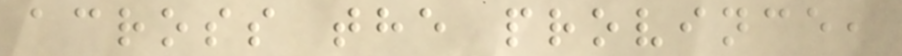across the province,
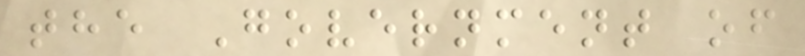the Government of
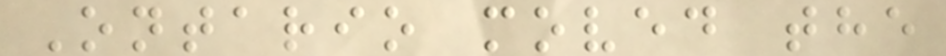Ontario moved the
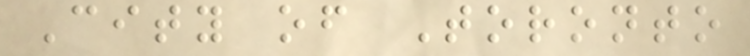City of Toronto
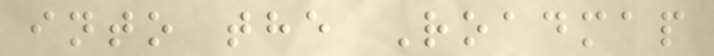into the Roadmap
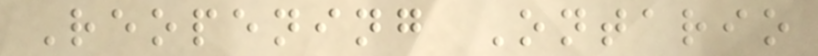Reopening Ontario
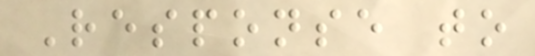Response to
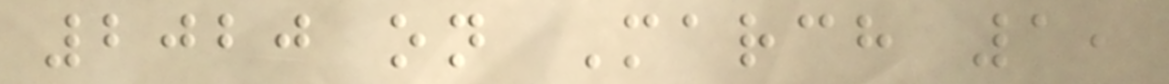2020 on March 1,
